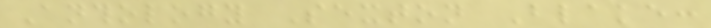Anthology Sexton Blake:
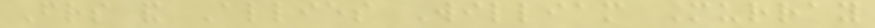Friends and Allies William Murray
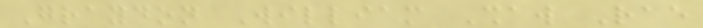Graydon William Shaw Rae
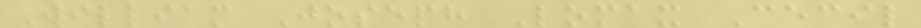William Joseph Lomax Cecil
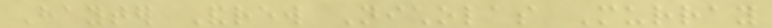Hayter Andrew Nicholas Murray
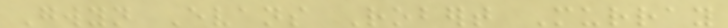Gwyn Evans Robert Murray
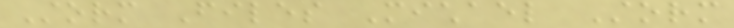Storm Files Michael Storm
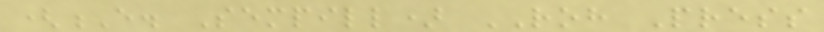(E. Sempill) ROH Press
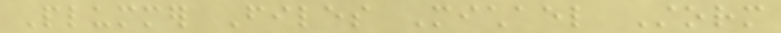Plummer Files Michael Storm
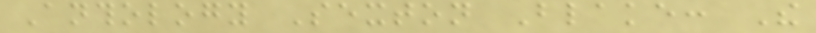Anthology Sexton Blake: The
